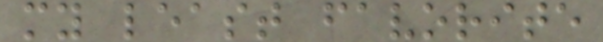my least favorite
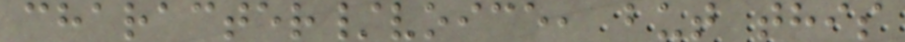character/voice, but this
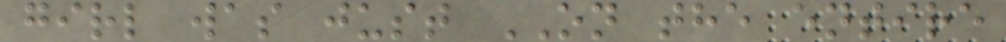girl was just ON the entire
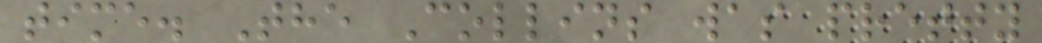time. The Collins was pretty
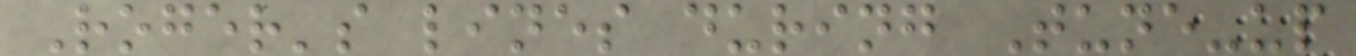Roger's lines during Tune-up
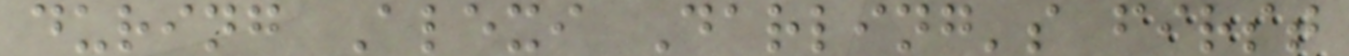during Alexi Darling's first
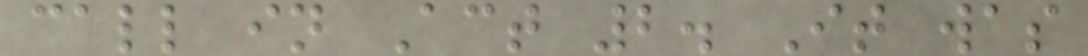call in Act 2. It was
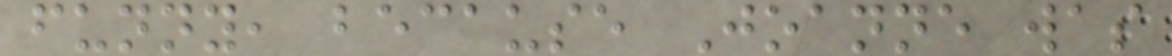funny, because Joanne was
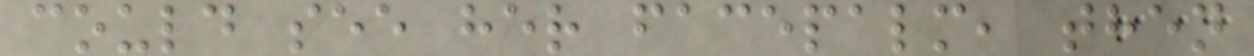could see her facepalm, then
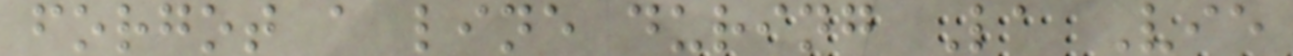forgot a line during La Vie
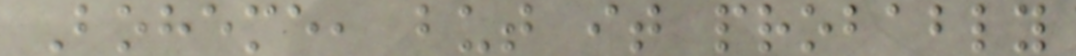Boheme, but it probably
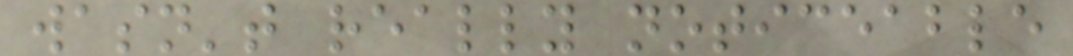wasn't really noticeable
